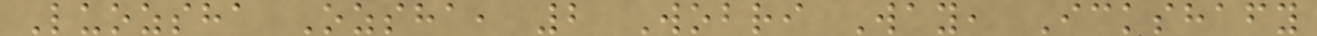Luozsha Ozsha, 2 Wobri Way, Ickshafy
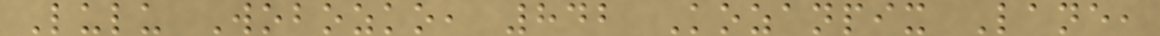Lulu Wobozko, 842 Kozanpix Lane,
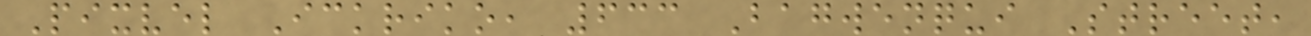Pixvel Ickriko, 633 Bagwenqui Street,
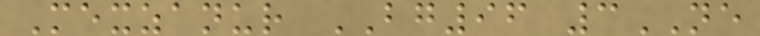Mexzanur BG96 3NE
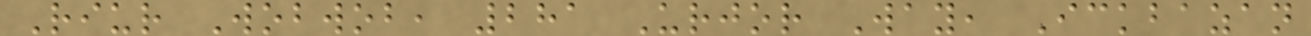Riur Wobwob, 281 Urjor Way, Ickbazan
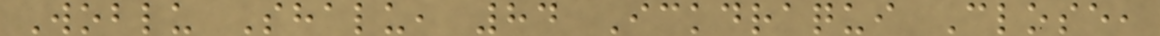Woblu Shalu, 84 Ickdraqui Close,
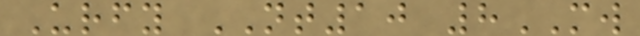Urfy NT10 8MW
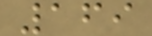169
